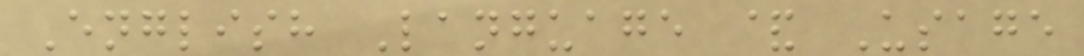English Language & Usage
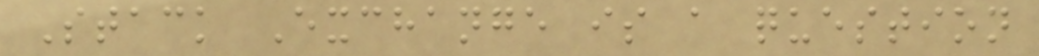Stack Exchange is a question
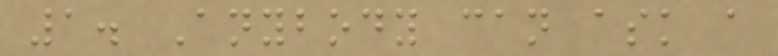1. Anybody can ask a
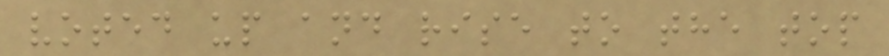voted up and rise to the top
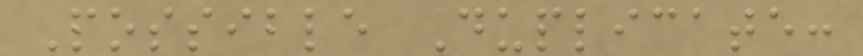Possible Duplicate:
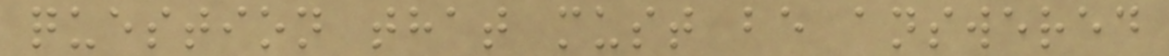question that must be answered
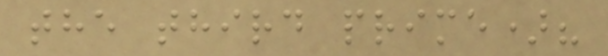the third prime)?
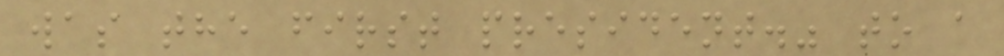was the first president." to a
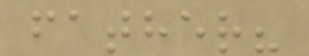father?
